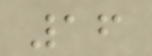16
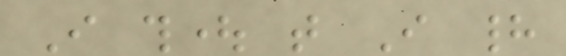I thought that I had
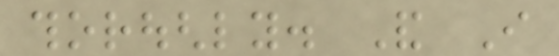thoroughly. And I
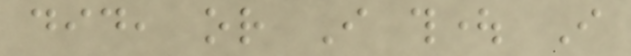did, or I thought I
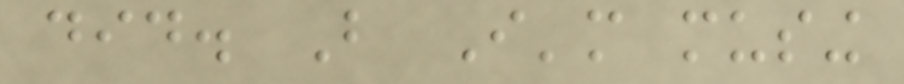did. But I'm musing
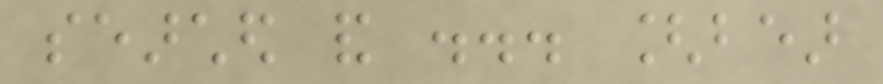searched and ... [bear
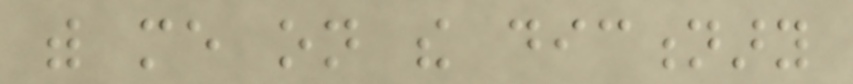with me on the dictionary
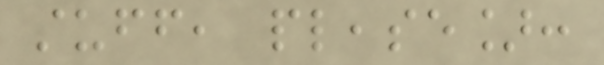stuff, please]:
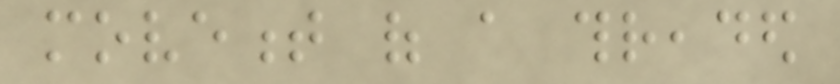movement of a threaded
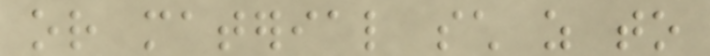or material such as to
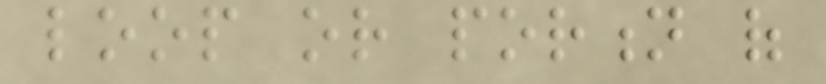loop or portion of
